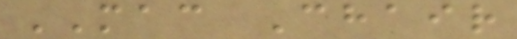MAC Chair
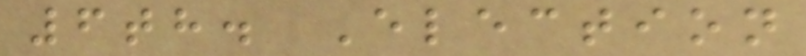6th. Election
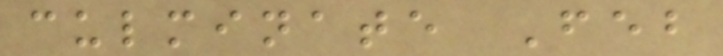culminate Feb
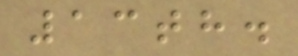13th.
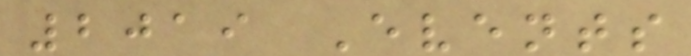2019 Events
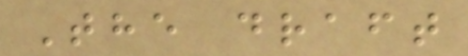The draft
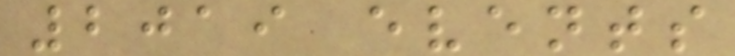2019 events
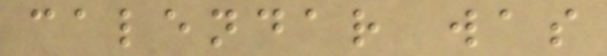calendar was
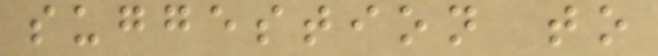suggestion to
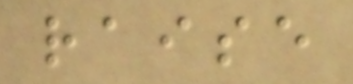raise
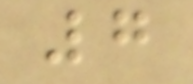7
